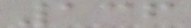136
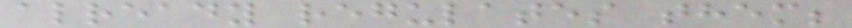already regulates them;
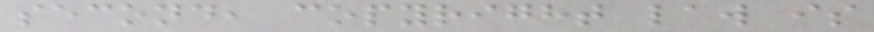second, copyright law is
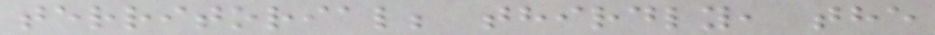territorial; thirdly, the
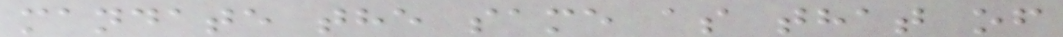mandate the same as that of
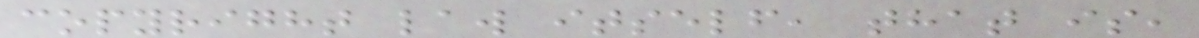copyright law itself, that is,
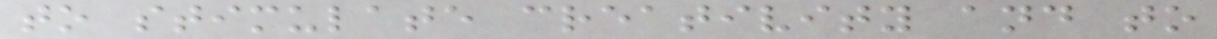to stimulate creativity and to
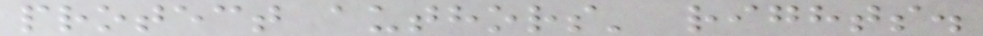protect authors' rights.
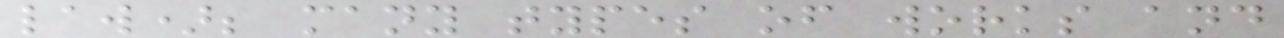law); many types of works and
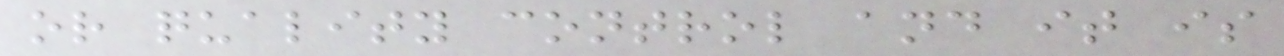or quality control and it is
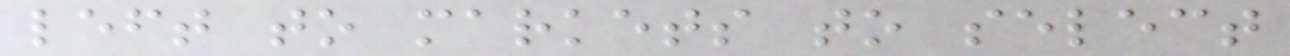left to markets to select
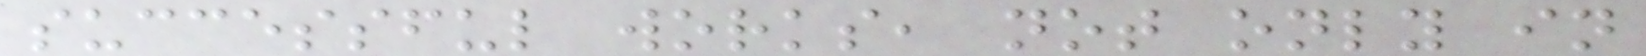successful works, not only in
